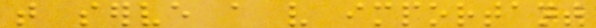that serve a very important
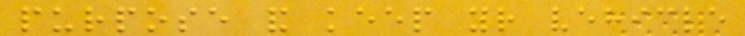purpose and keep your vehicle
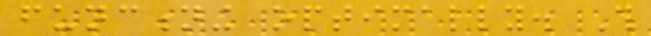functioning optimally. This
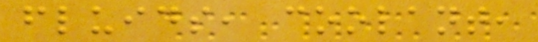fluids, coolant,
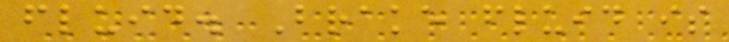fluid. Brake fluid is
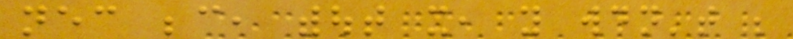necessary because, without it, you wouldn't be
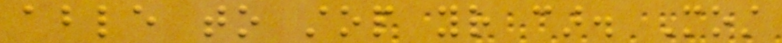able to stop your car. Most
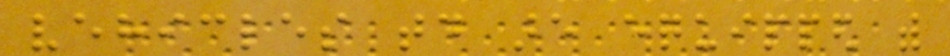vehicles today are equipped with
